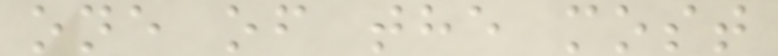one of the most
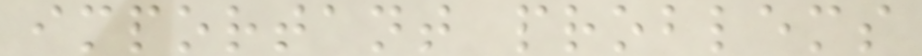important problems
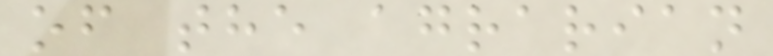of the agrarian
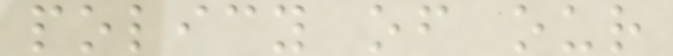policy of our
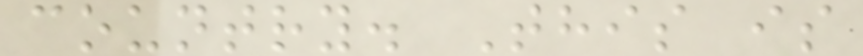country. This is
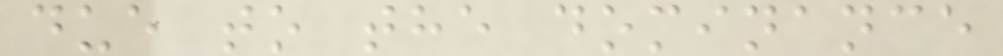due to the dominance
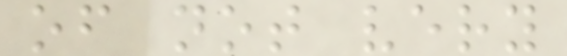of not very
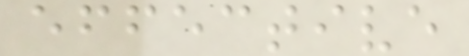effective
